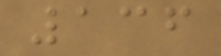136
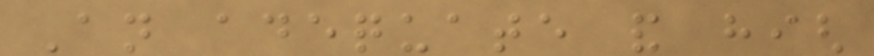An adequate and high
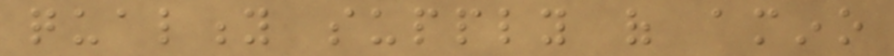quality supply of amino
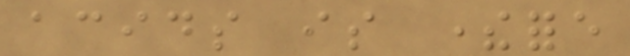acids is therefore
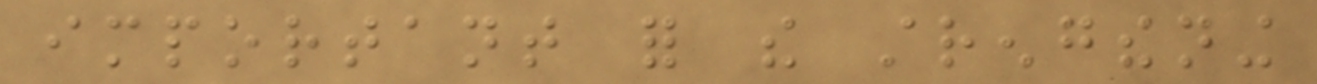important for the strengthening
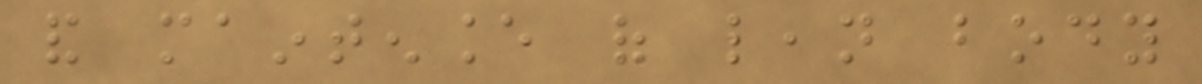and maintenance of lean body
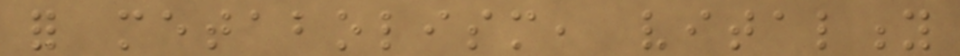for metabolism, vitality
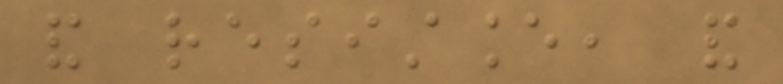and resistance, and
